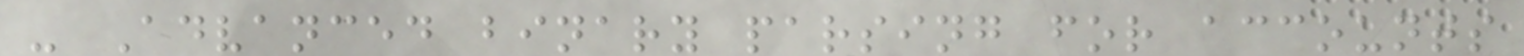- Advanced binary parsing for accounts
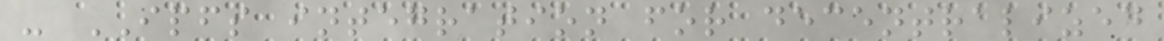- IPFS integration for decentralized
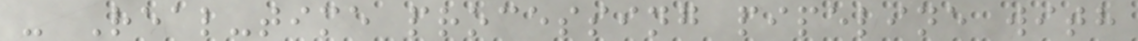- Real-time processing pipeline with
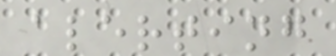alerting
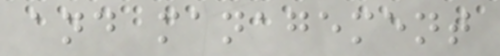and management
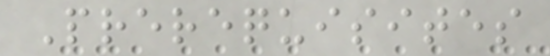Prerequisites
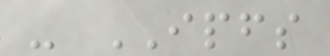- IPFS
